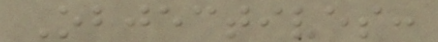Objectives:
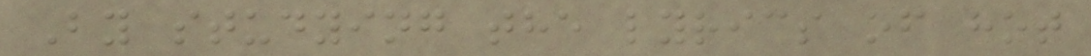By studying the lyrics of hot
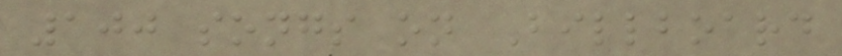100 songs on Billboard
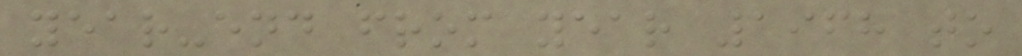year-end from year 1968 to
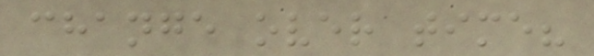change over time?
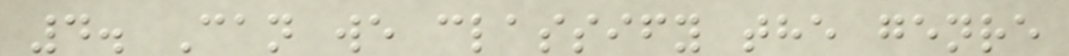4. Can we classify the genre
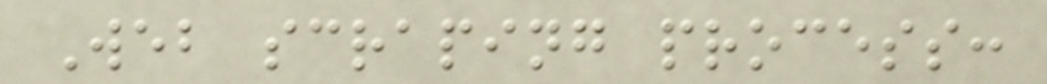Web scraping process:
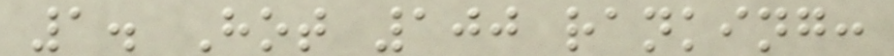1. Hot 100 ranking:
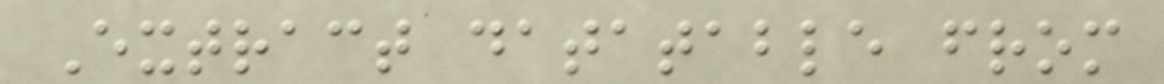Extract datatable from
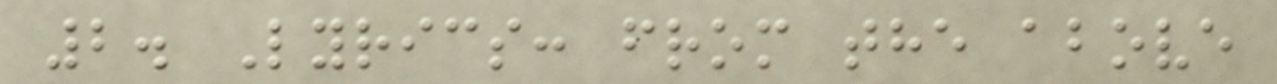2. Lyrics: from the above
